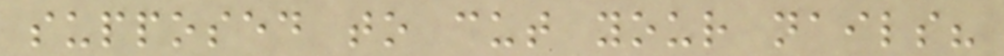supposed to cut your nails?
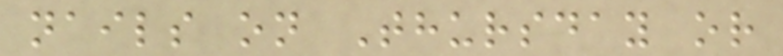nails on Thursday or
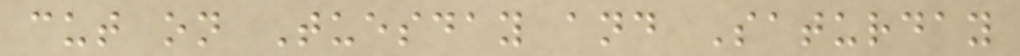cut on Tuesday and Saturday
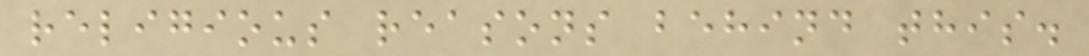religious reasons behind this.
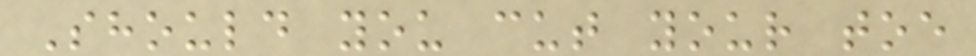Should you cut your toe
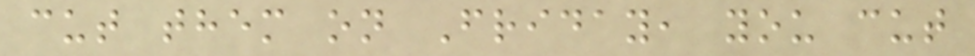cut them on Friday, you cut
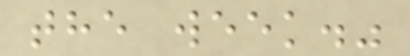the week."
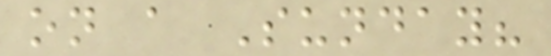on a Sunday?
